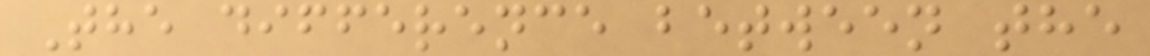The difference between the
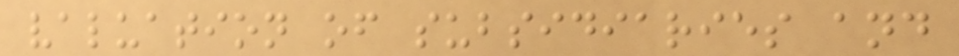valuation of subsidiaries and
